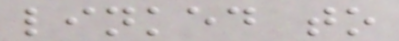linked to
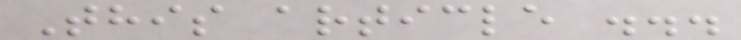This article ...
